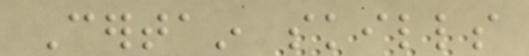Certain skills
